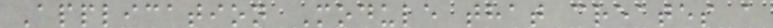Application Module that creates a
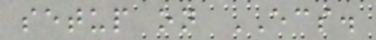setup on ECS.
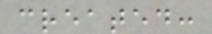created:
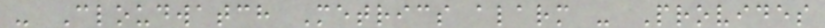- Cloudwatch Metrics alarm - Provides
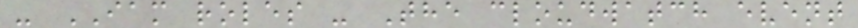- IAM roles - The cloudwatch event
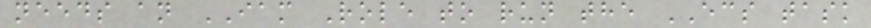needs an IAM Role to run the ECS task
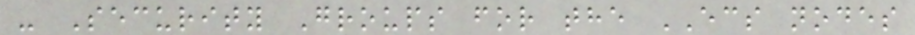- Security Groups for the ECS nodes
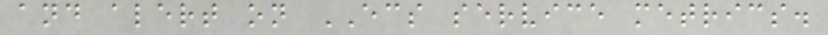and alert on ECS service metrics.
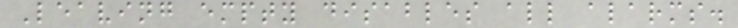Leaving empty disables all alarms.
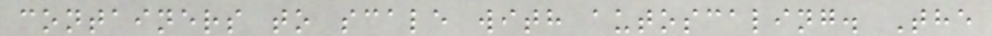containers to scale with autoscaling. The
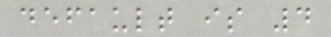default is 4
